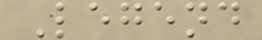Legend
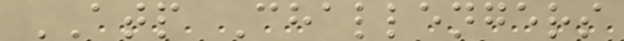ATP Challengers
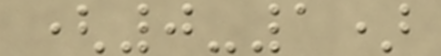(0-1)
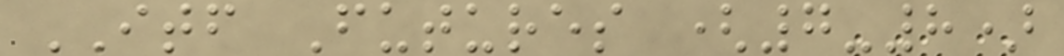ITF Futures (7-8)
